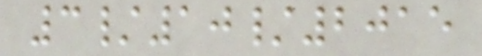3/10/2015
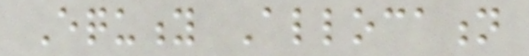Equity Allocation
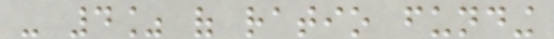- 4% of ratio funding
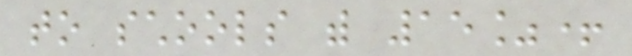to schools with 15%+
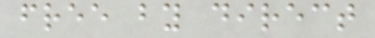free by direct
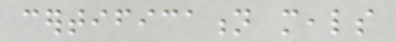certification meals
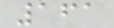161
